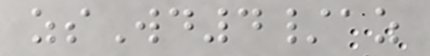zsWd4/az
